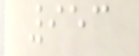953
